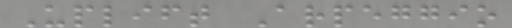Uplift Arpeggio
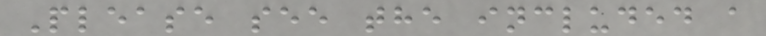Please see the included a
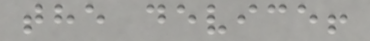the device!
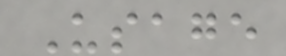Usage
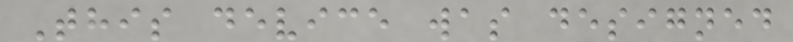This device was designed
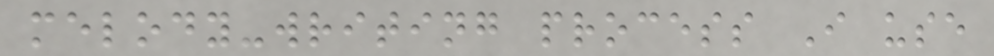melody-writing process I use
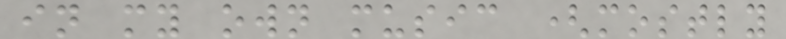in my own music (mostly
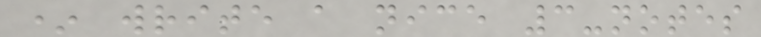* write a nice 3-notes
